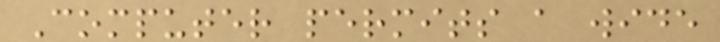Computer permits a wide
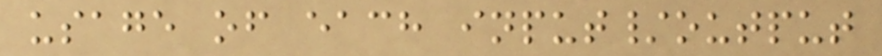usage of each input/output
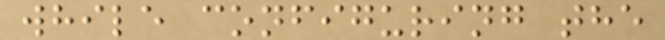while configuring the
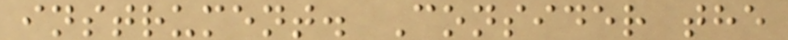instrument. Consider the
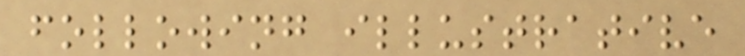following illustrative
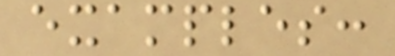examples:
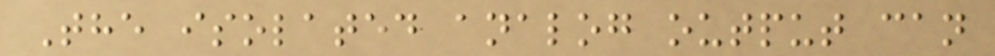The isolated analog output can
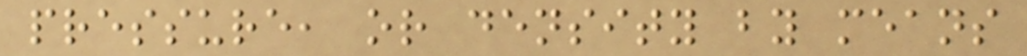pressure, or density by means
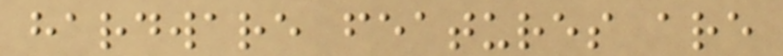hardware features are
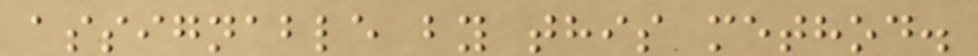assignable by this method.
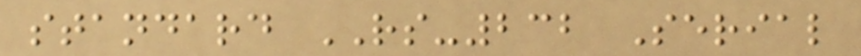standard RS-232 Serial
